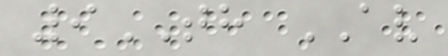9TH AV
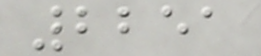2251
